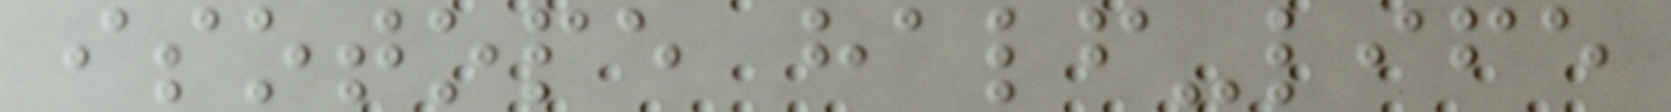isotope half-life
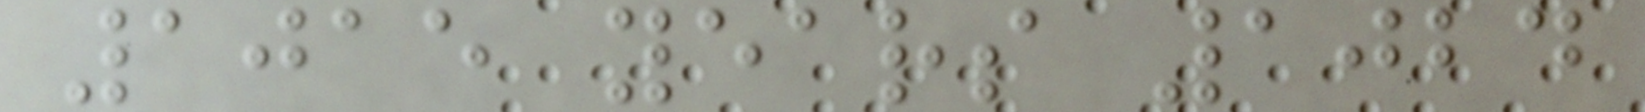1015 years 1024
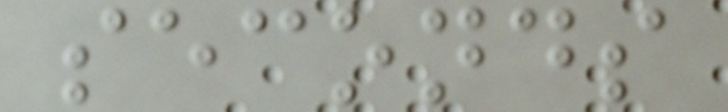seconds
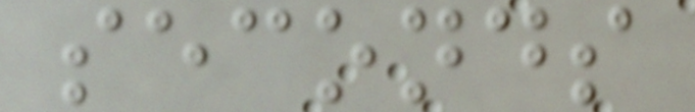seconds
